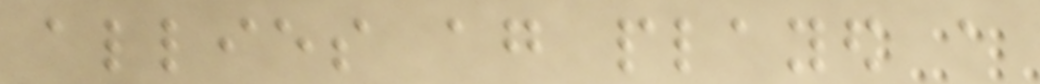allies again played a
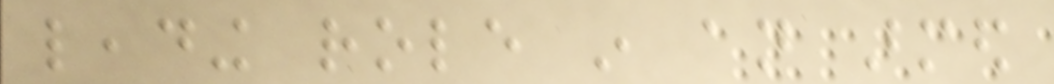leading role in an armed
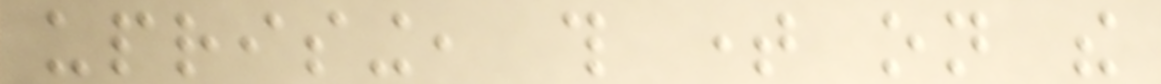uprising, this time on the
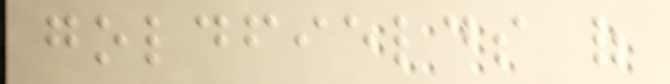goldfields of
